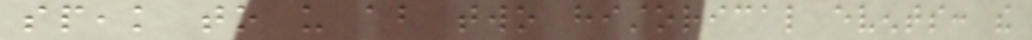speak to us about two historical events: the
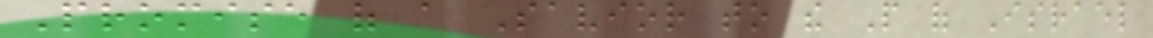Promise of a Savior to the People of Israel
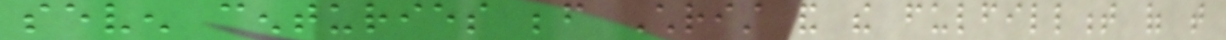seven centuries before Christ and the fulfillment of that
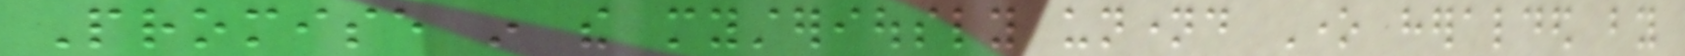Promise in the mysteriously unnamed One heralded by
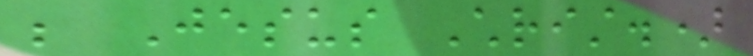be Jesus Christ.)
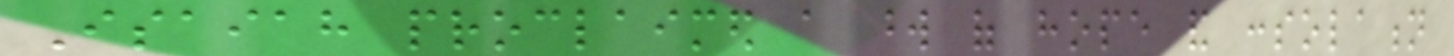Isaiah proclaimed a word of hope and consolation
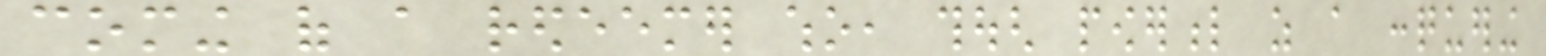coming of a redeemer who, though powerful as a conquering
